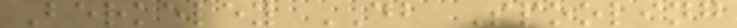Berkeley DB Spooling
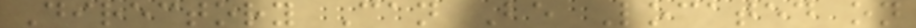Directory Can Be Located on
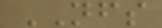NFS
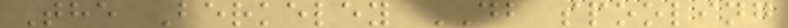The Berkeley DB spooling
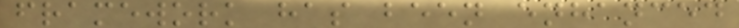framework has been enhanced
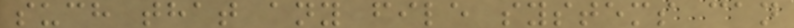such that any file systems can
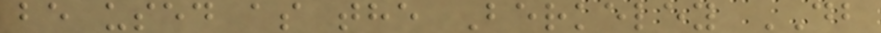be used as the Berkeley DB
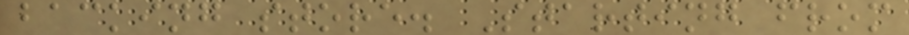backing store. Starting from
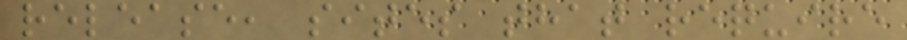release, sites that require
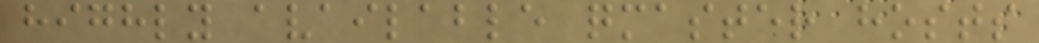highly available qmaster hosts
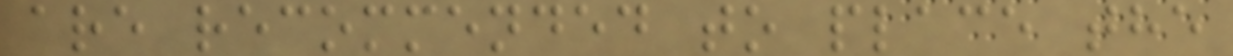are recommended to place the
